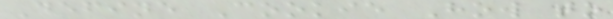Define Cookie How to
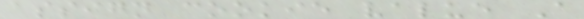assign cookie value A
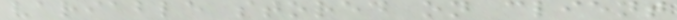variable stored on client
